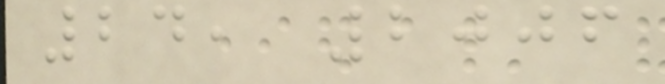24, 2006
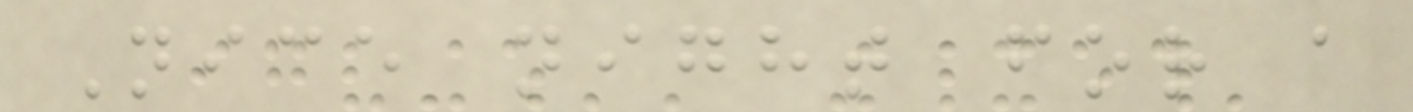Nice night for a
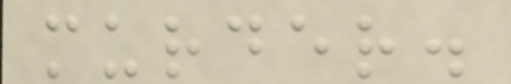murder.
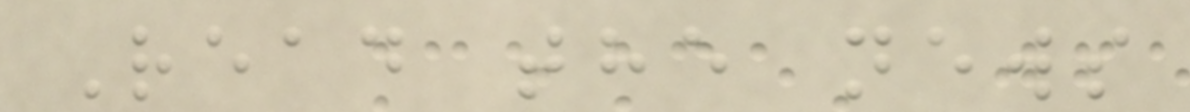Read the news
